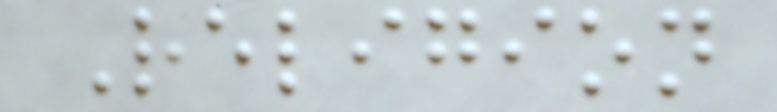Religion
